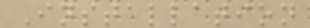Installation
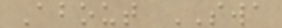About SWA
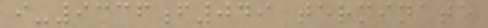i-9336f049 terminate
